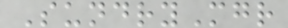SundryMgr
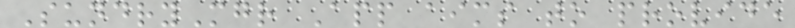SundryMgr App aims to provide
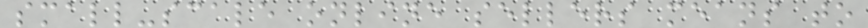small-scale online sellers means to
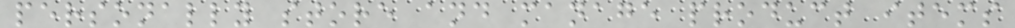personally store and manage product items
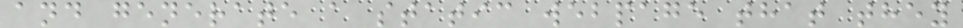and generate a static webpage that they
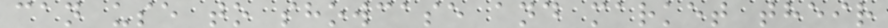can use to showcase and market their
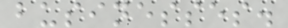businesses.
